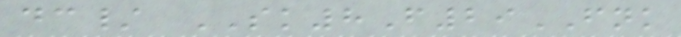dc/ SK8F29FNK
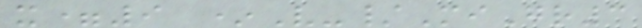x=9 *V-/MiGr3
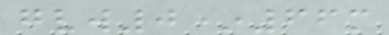gvw0*66m
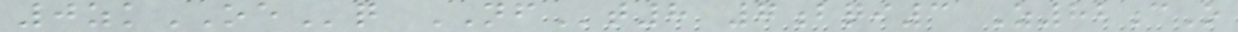0zkOEq NFt8 7bqi3 Z82cO
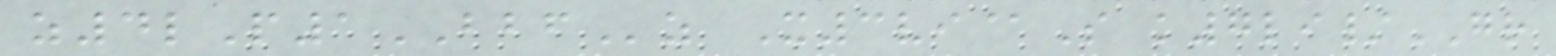z4lP1BBFz X3vi@S k7li/GR
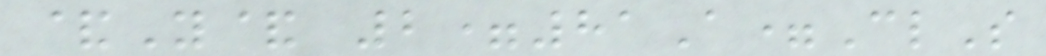&Y& 2=81A=ClS
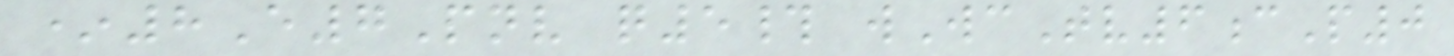*8E7Pnv q5# wWcTv6cP0
